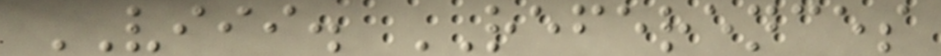VIII. REFERENCES
